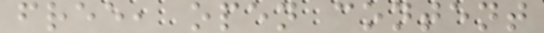free, open content
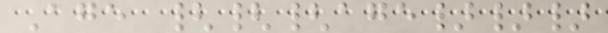Age {{{age}}}
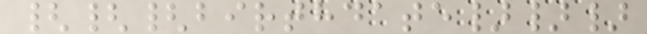{{{birthdate}}}
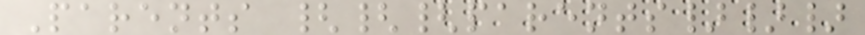Parents {{{parents}}}
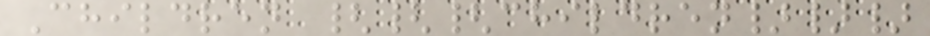Children {{{children}}}
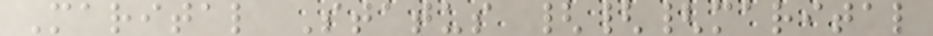Marital Status {{{marital
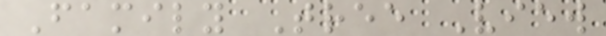Family Tree View
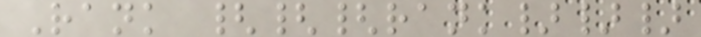Rank {{{rank}}}
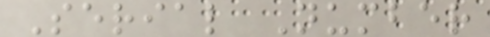Serial Number
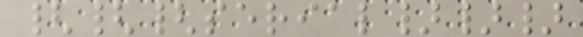{{{serial}}}
